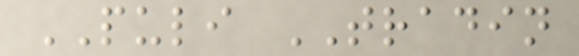PULI TRADIN
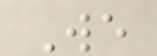We
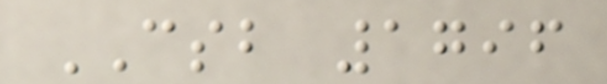CSB 1796
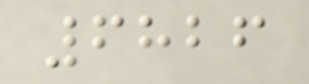6826
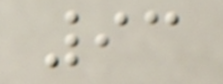93
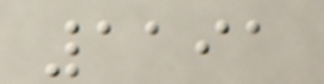1191
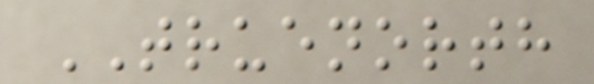TRUENORTH
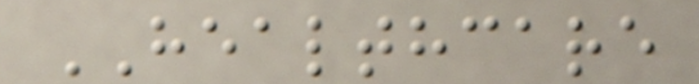HEALTHCARE
